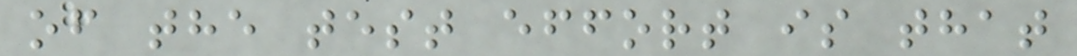of the test effort is that
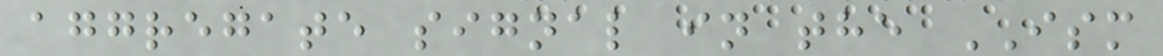aggregate signal in the ISM
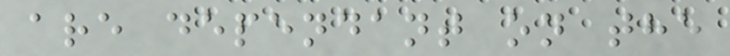are dependant on the
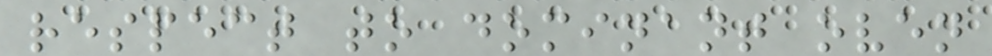respect to dominant oven
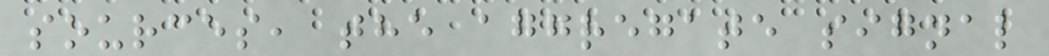sources, the aggregate signal
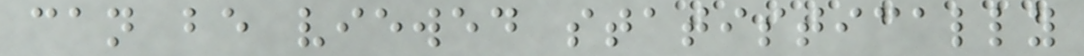can be viewed statistically
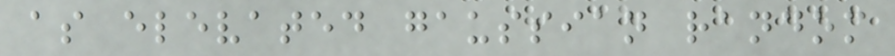as elevated gaussian random
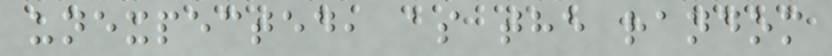unexpected, as the random
